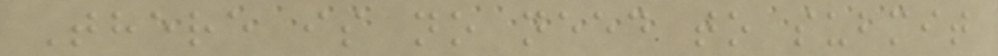There is no need to submit
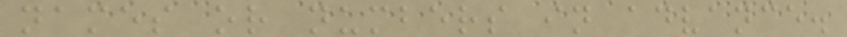names or numbers in advance.
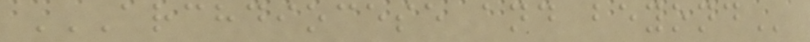ARCHDIOCESE AND BEYOND
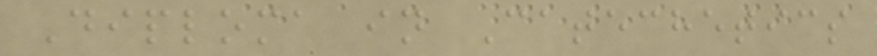Diploma in Catechetics
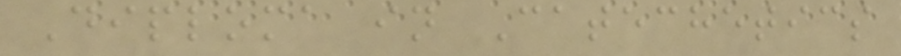Diploma in Catechetics
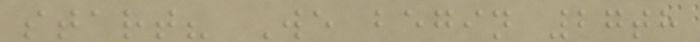start? We begin 27th
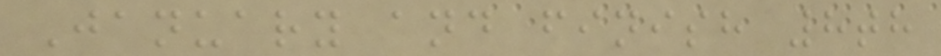January and finish 8th
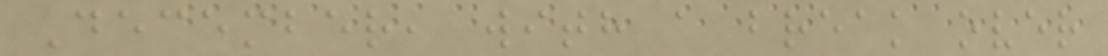December, with a break over
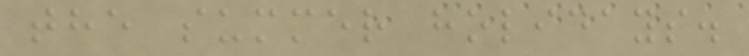the summer holidays.
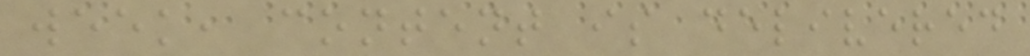week, content is delivered
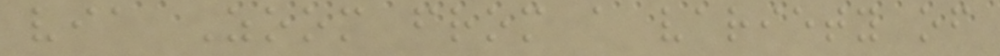via Zoom from a variety of
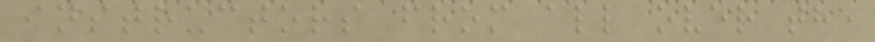instructors from all over the
